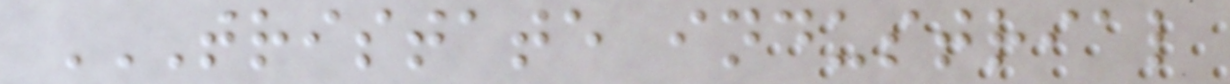TRISTATE INDUSTRIAL
